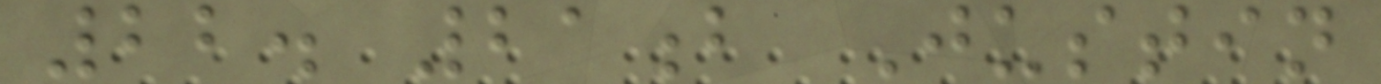22. 21b Justin
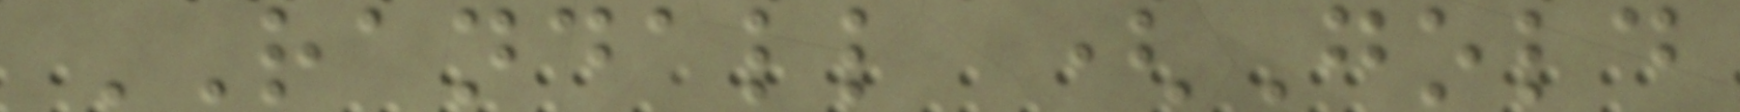RANDALL (Gold
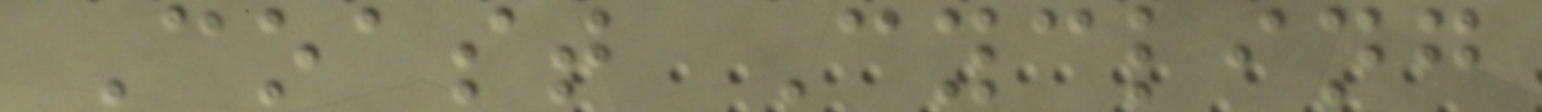Coast Cycling
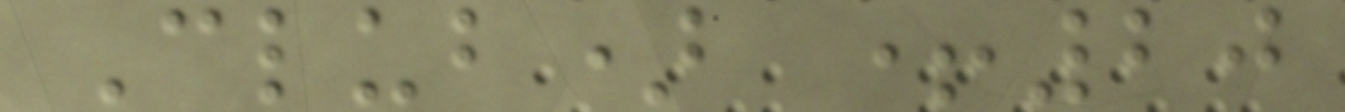Club) +20
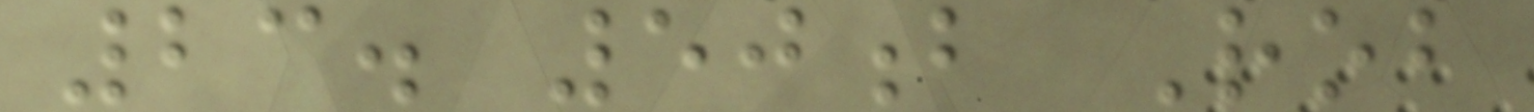23. 50b Rob
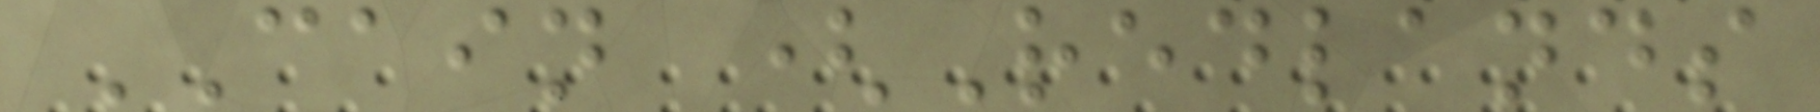CAIN (Redlands
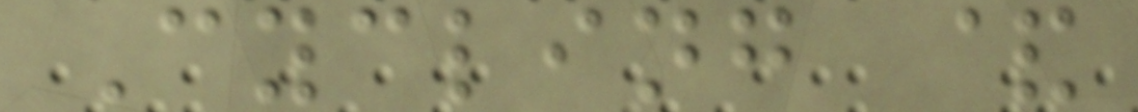Cycling &
